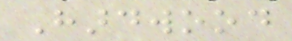Hardwood
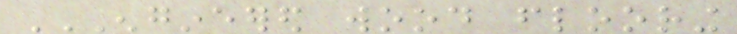ENGINEERED WOOD FLOORING
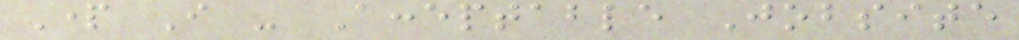Part I - Acceptable Jobsite
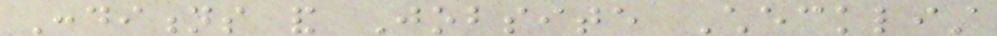Conditions and Jobsite Checklist
